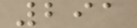291
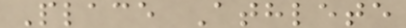Place Athlete
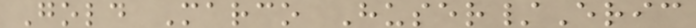Gold Marco Huser/Eric
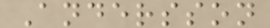Andersson
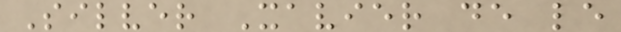Silver Xavier de le
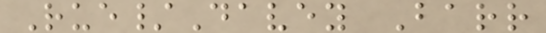Rue/Davey Barr
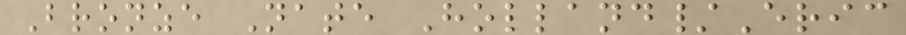Bronze Nate Holland/Eric
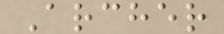Archer
